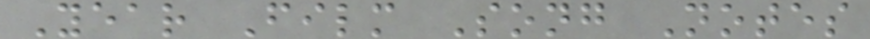Year Film Song Notes
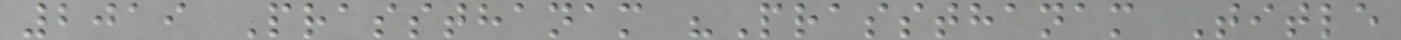2019 Prassthanam "Prassthanam Title
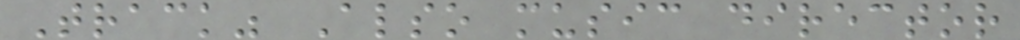Track" Also music director
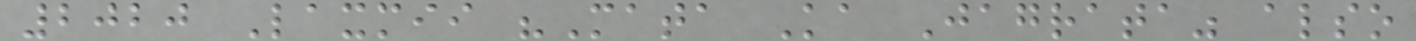2020 Laxmii "Mata Ka Jagrata" also
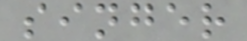singer
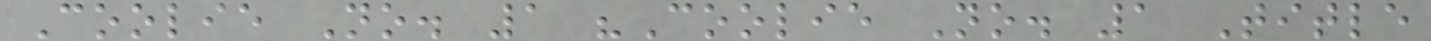Coolie No. 1 "Coolie No. 1 Title
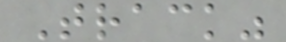Track"
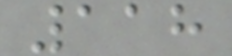118
